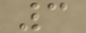3
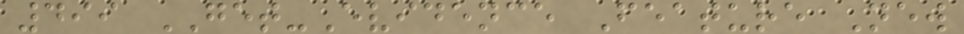499 GET-Evidence Feature New
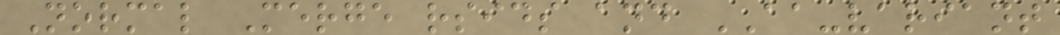Normal Merge rsids and AA-variant
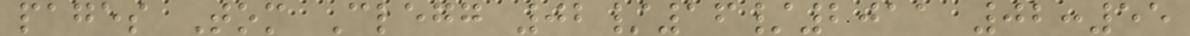pages Tom Clegg 02/16/2011 02:55
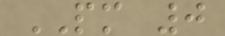PM 0
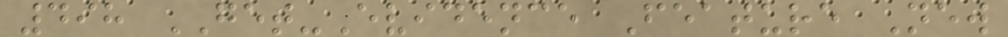498 GET-Evidence Feature New
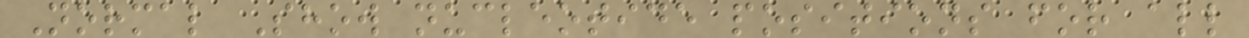Normal Show nucleotide positions for all
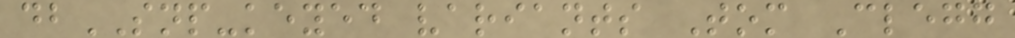dbSNP-keyed variants Tom Clegg
